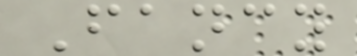Fancy
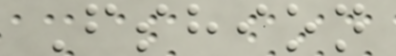Fshion
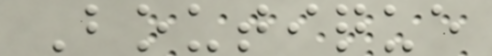Boutique
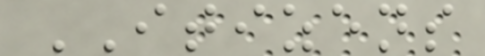ITIZENS
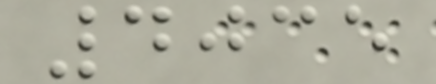4035
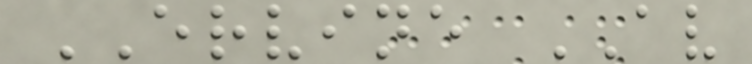ERVINE AV
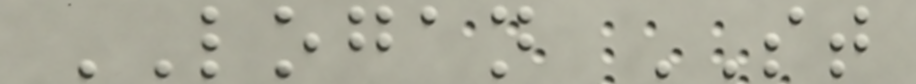LOGAN ST
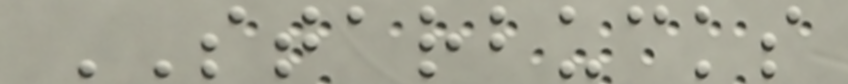STARBUCKS
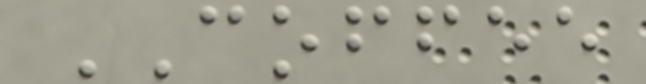COFFEE
